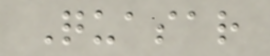Quasar
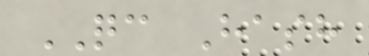QC Hash
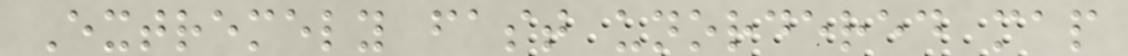Extremely fast unordered map
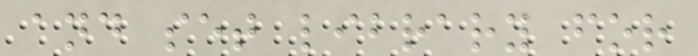and set library for
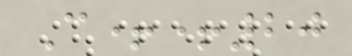C++20
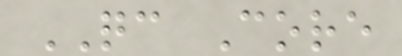QC Core
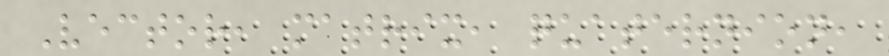Vector, matrix, quaternion,
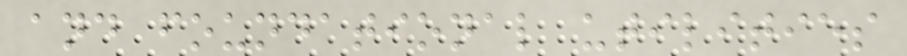and foundational utilities
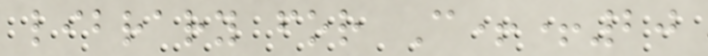library for C++20
